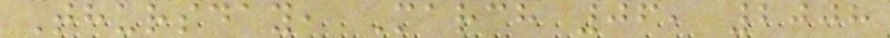Thursday, March 06, 2008
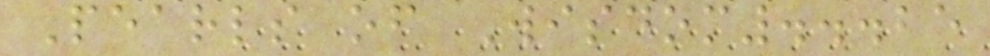Pearls of Wisdom...25
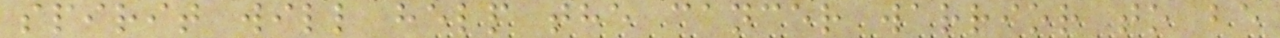spirit will help the cancer warrior to be
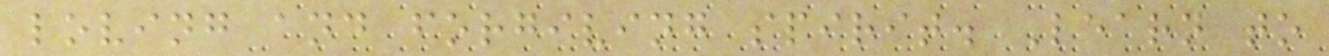loving and forgiving spirit. Learn to
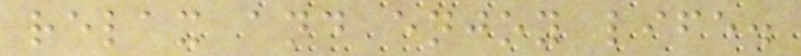relax and enjoy life.
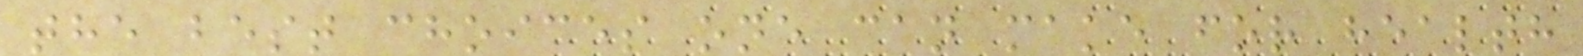the best choices one can make for health
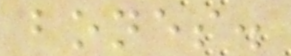bones.
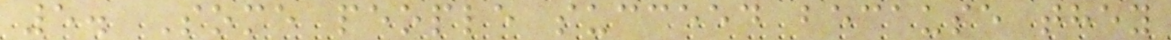5. Some people succeed because they
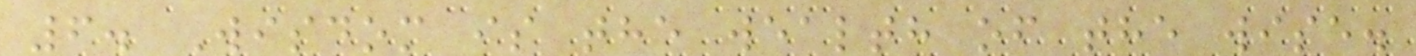6. Wisdom is the wealth of the wise.
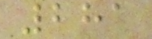281
